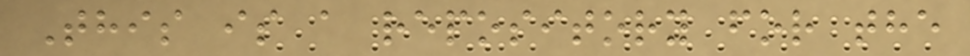This is a repository for the
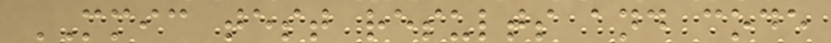MMIC test results and code
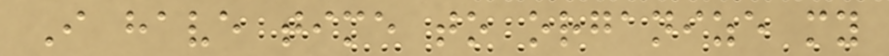I have time to organize my
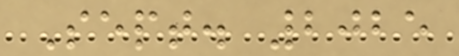Sept. 2025
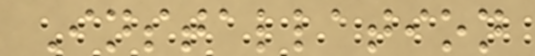Installation
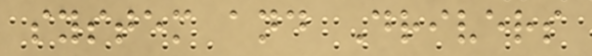system and Drivers
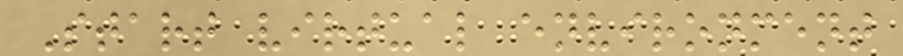Start virtual environment
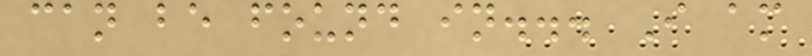can be found in... I am
